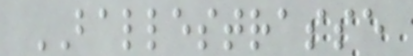BALLESTRASSE
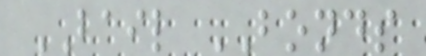BAIL BONDS
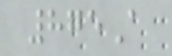875A
